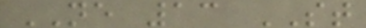NE 13 ST
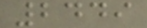2449
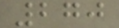270
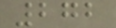272
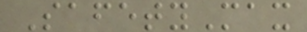SafetyMax
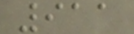911
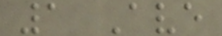1 Ave
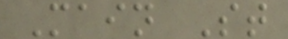Main St
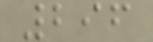296
